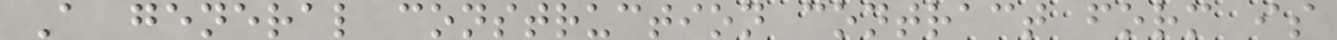A general construction contract form is
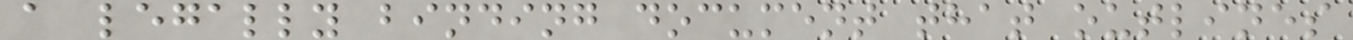a legally binding document that outlines
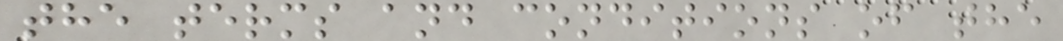the terms and conditions of the
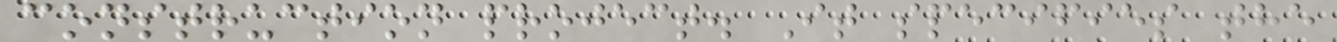construction project. It specifies the
